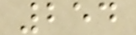254
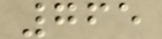765
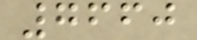7660
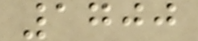1700
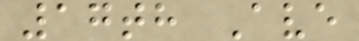17th Ave
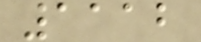1112
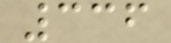336
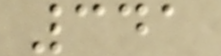341
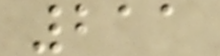211
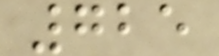725
